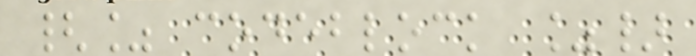{% codeblock %}
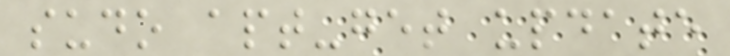sudo apt-get update
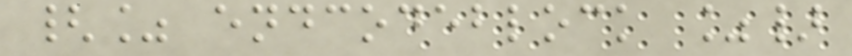{% endcodeblock %}
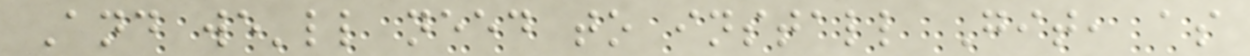And we'll need to install Git, as
